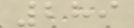289
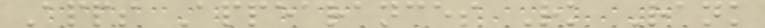Apps Appearances Rk Rank
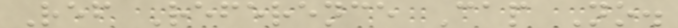Ref Reference Cap No.
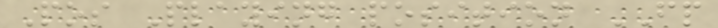Pos Playing position FP
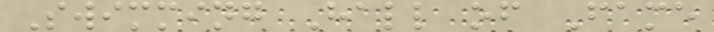Swimming Hall of Fame
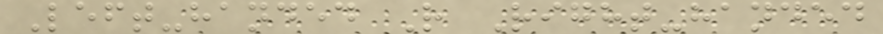Left-handed R Right-handed
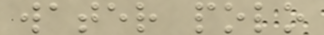water polo
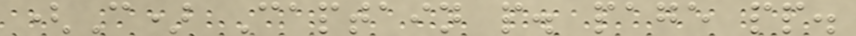(C) Captain p. page pp.
